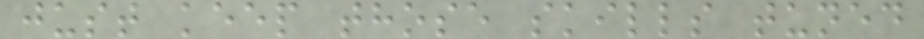just keep those skills tuned
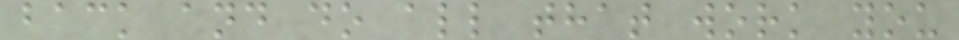back and do all that work you
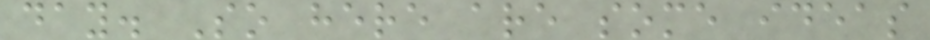day. So here are some ideas
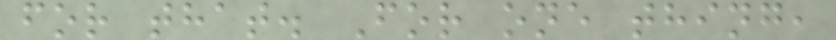for that. For one thing,
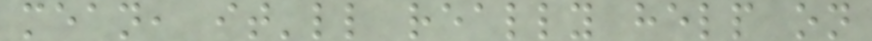mean, it'll really help on
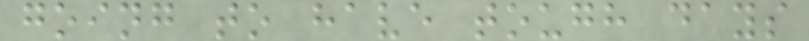going to have tough days
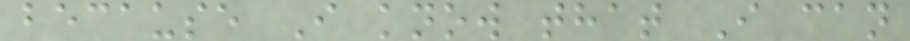because I know that I can
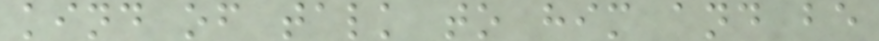kind of talk to him and be
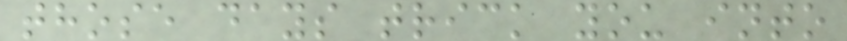those days trick you into
